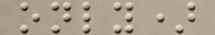only)
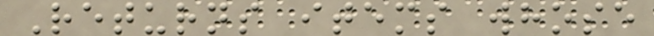Returns items whose
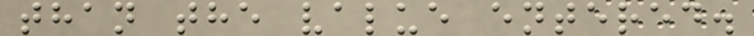than the value entered.
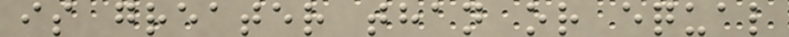is greater than or equal
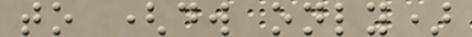to (dw only)
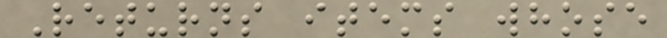Returns items whose
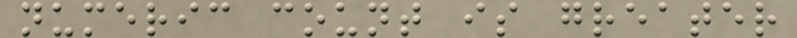numeric count is greater
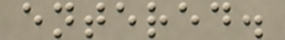entered.
